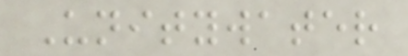Unitywater
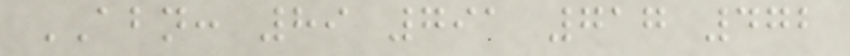ABN: 89 791 717 472
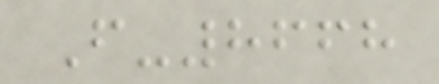F-8668
